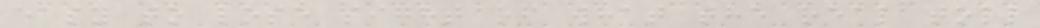easy to lose sight of what the real toll
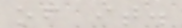of it.
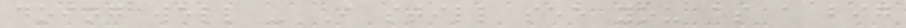doing well - I still see you as a big
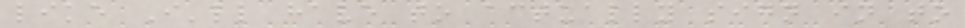like I'll have to actually sign in to
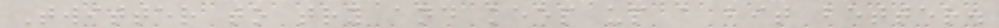Twitter to try and keep up a bit better.
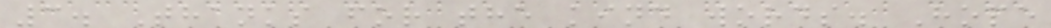3. Thanks for the kind words. Hope
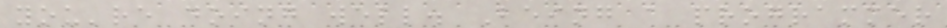you're doing well. Being a programmer
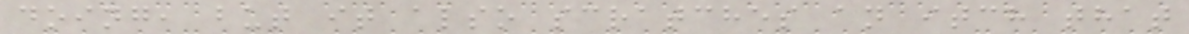doing, but it also scratches an itch that
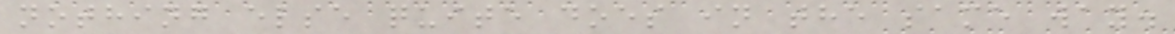nothing else quite does in the same way.
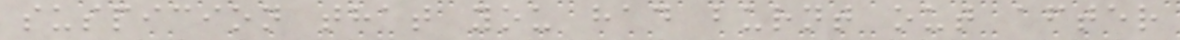suspicion that you had burnt out after
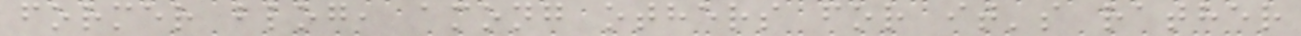former blog, among others for it's rather
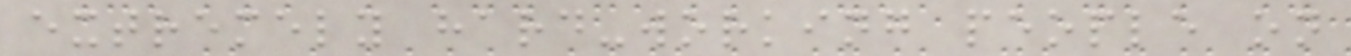extremely hard-working people on
